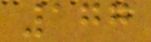177
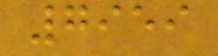7959
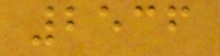2536
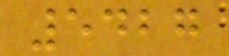5427
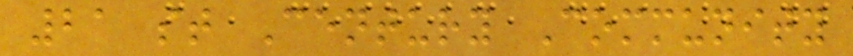21 st Century Community
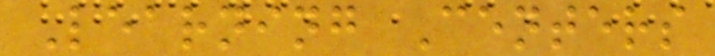Learning Centers
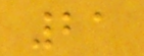21
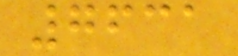7631
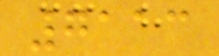7113
